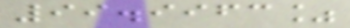99.9963%
